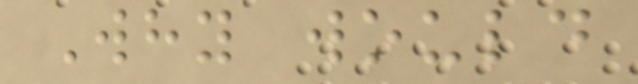Why would
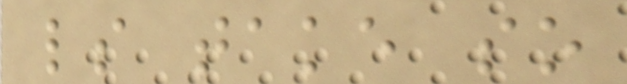ls take so
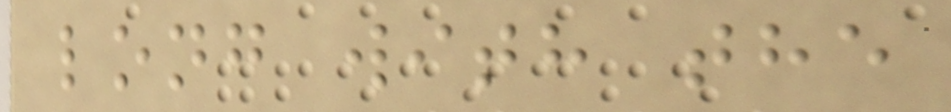long with the
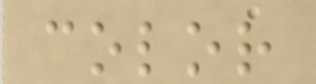color
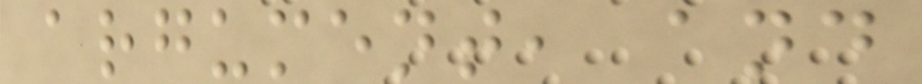argument, and
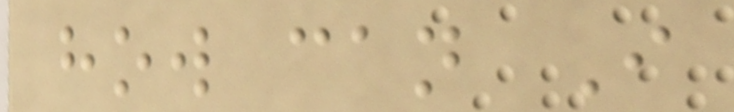how can I
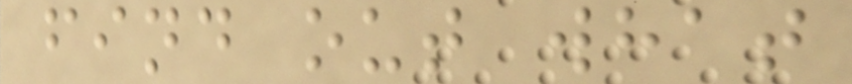find out what
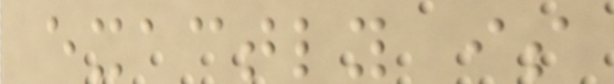exactly is
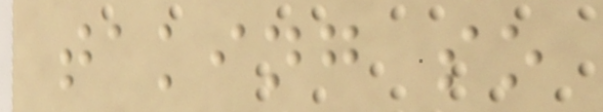taking so
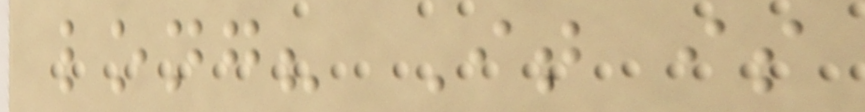long? It is
